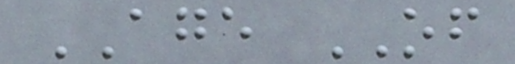AGE OF
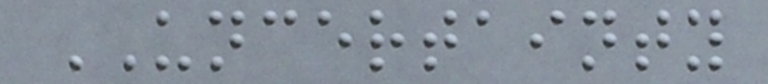UNCERTAINTY
